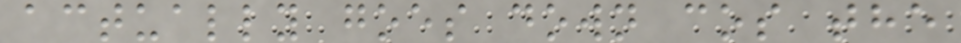actually goes down cos the
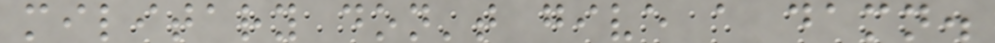military don't give a damn.
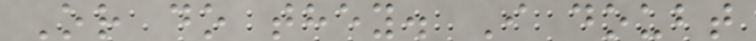Or do they. I doubt
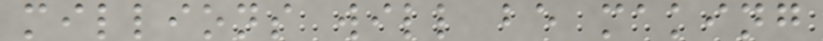millions will be making
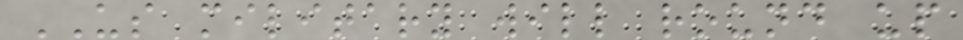US military will round up
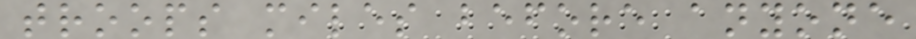troops miles before anyone
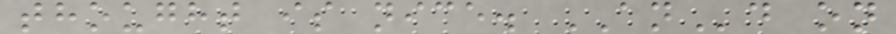thought is nice. ANd on
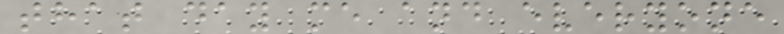that day me and everyone
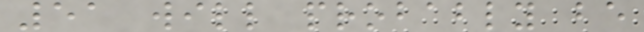51 will probably be
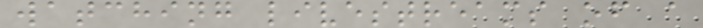watching livestreams of a
